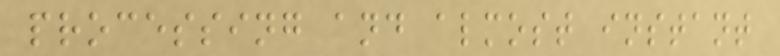processing and almost instant
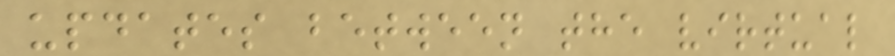updates between the virtual
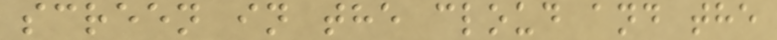screen in the cloud and the
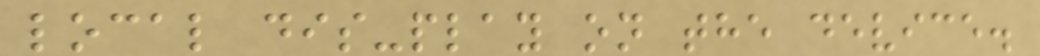local dis-play on the device.
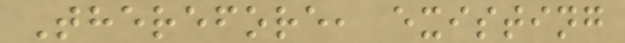Therefore, existing
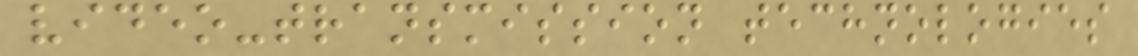video-transmission technologies
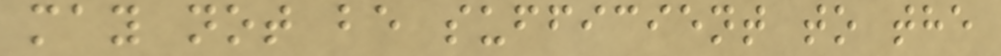may not be sufficient to the
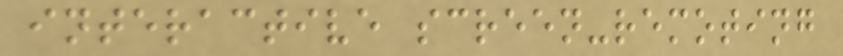interactive screen-remoting
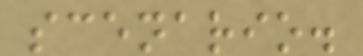scenario.
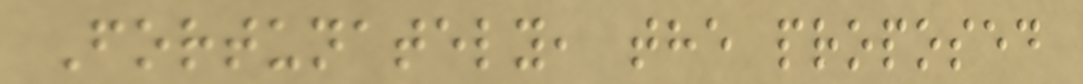Fortunately, the proposed
